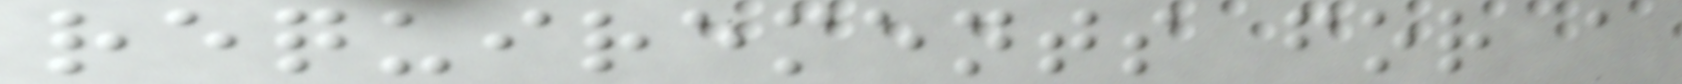requirements for a
